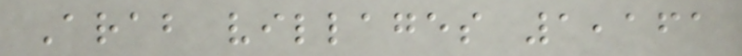Arab villages 1,161
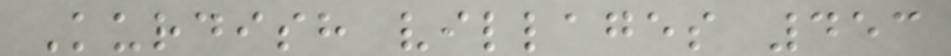Kurdish villages 453
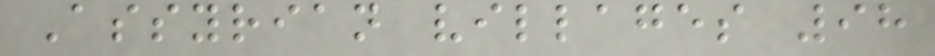Assyrian villages 98
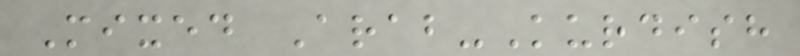Mixed Arab-Kurdish
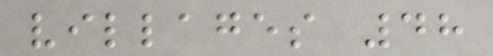villages 48
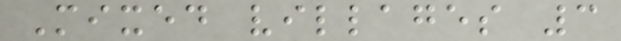Mixed villages 3
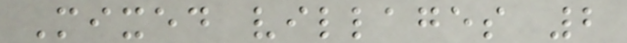Mixed villages 2
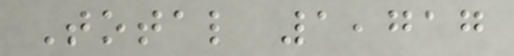Total 1,717
